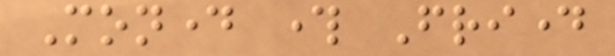Monday through Friday
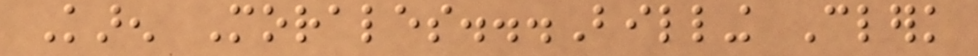Karen Morales...Billing Clerk
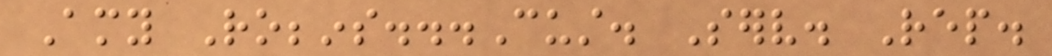Amy Robbins...Cust. Serv. Rep.
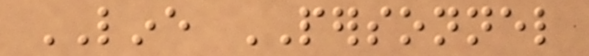LINE PERSONNEL
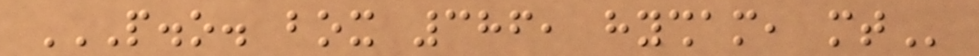P.O. BOX 386, HYSHAM, MT
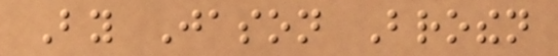By Jason Brothen
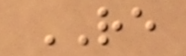RE
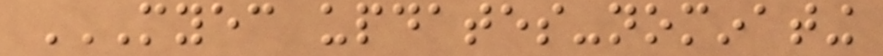MYEC UPDATES-NOMINATING
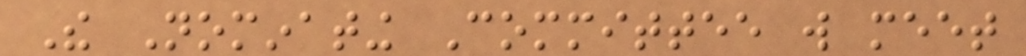The Nominating Committee will meet
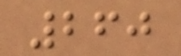260
